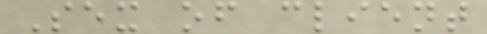Sex of client
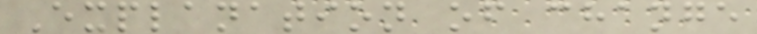Explanation of change
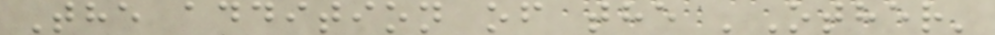The addition of the 'Other'
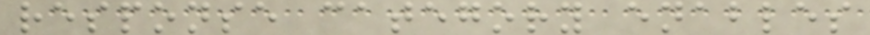response category enables
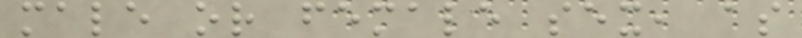male or female sex, as
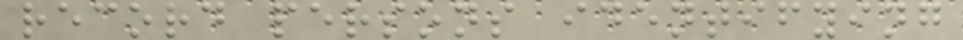record persons identifying
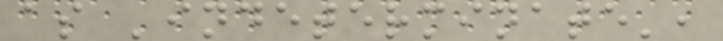as 'indeterminate',
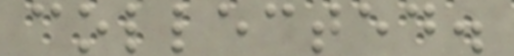collected.
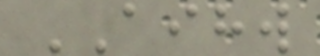AIHW
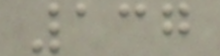137
